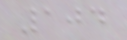104
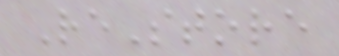ReStore
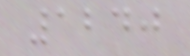1240
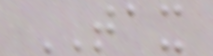TAX
